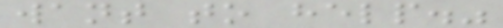want to help."
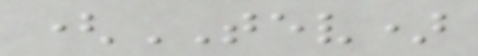(TEV)
